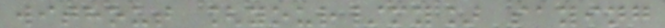without [your/my] saying
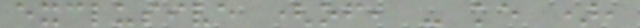exclusive (of, - ke ),
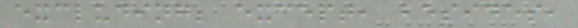excluding; except, besides,
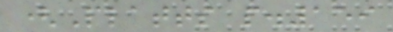(Platts p.159
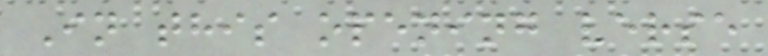In this opening verse
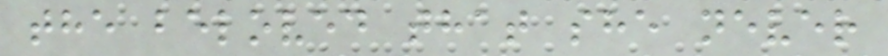the beloved that she never
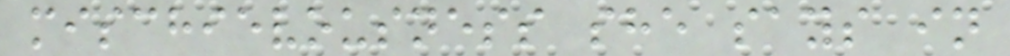mischievousness she says in
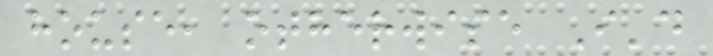house, otherwise I'd
